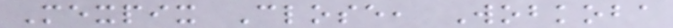Mexpix Close, Wobkoba
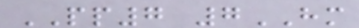PP7 7HM
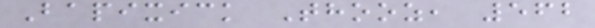Bapixick Thooz, 562
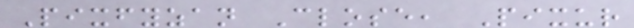Pixfyzan Close, Pixur
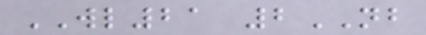WL21 2NB
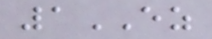1EZ
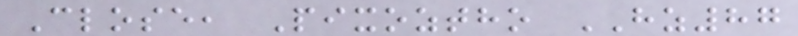Close, Pixoztho HZ87
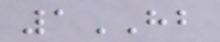1HB
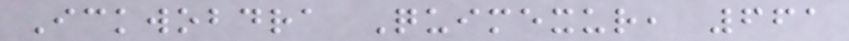Ickwobdra Quimexur, 661
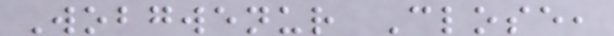Wobgwenur Close,
